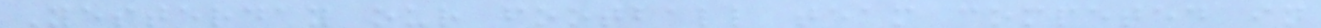Yesterday our football team competed in
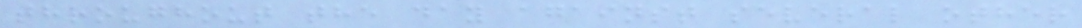throughout the day against several other
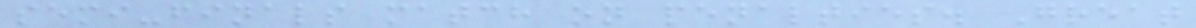semi-finals match on penalties. Great
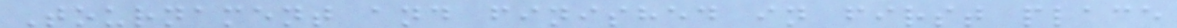Tournament and finished in first place
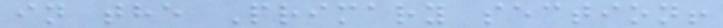in the Primary section!
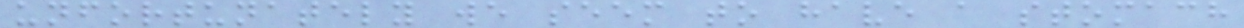unfortunately we seem to have a stomach
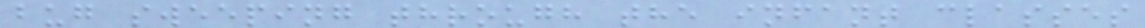bug sweeping through the infant classes
